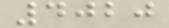4020
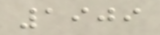1909
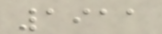1911
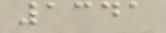1341
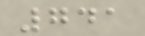741
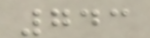743
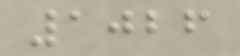1026
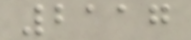2117
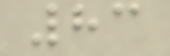83
